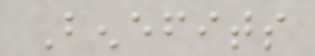Benefits
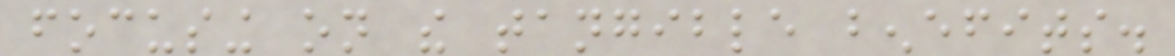focusing on the tangible benefits.
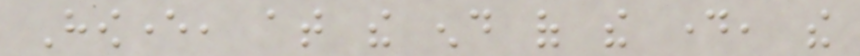However, at the end of the day, the
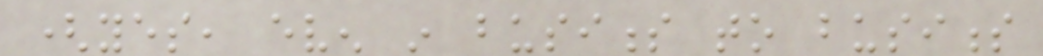(yes, even in business to business
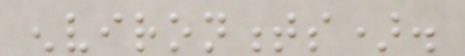environments).
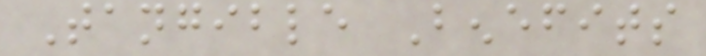Tangible Benefits
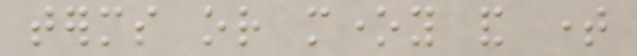terms or money and time
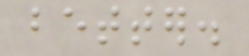better.
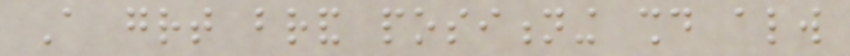A great brand positioning should always
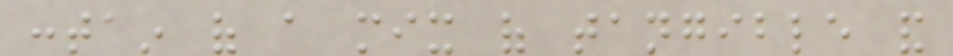contain of a mix of tangible and
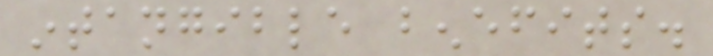intangible benefits.
